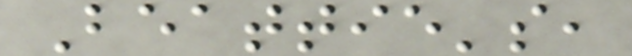Beattie's,
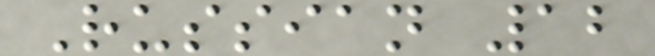Russian 12
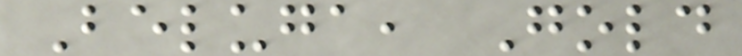Beluga, Gold
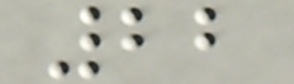22
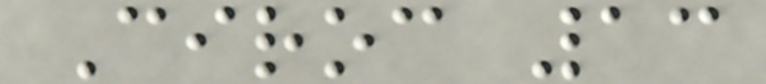Ciroc 13
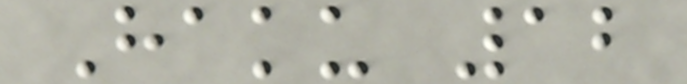Haku 12
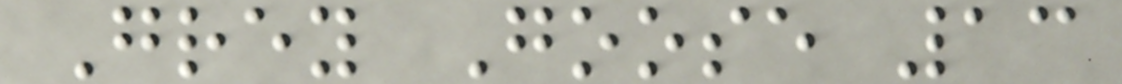Grey Goose 13
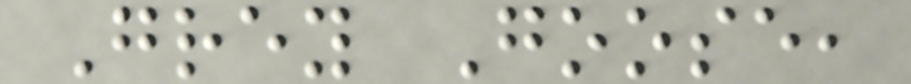Grey Goose,
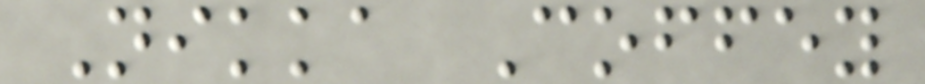Nikka Coffey
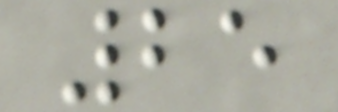25
